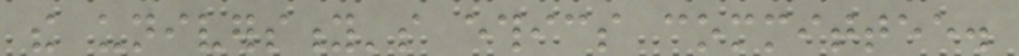the university's ethics committee.
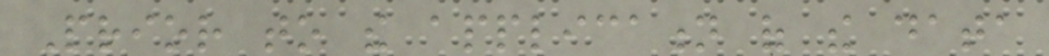Prior to the application of the data
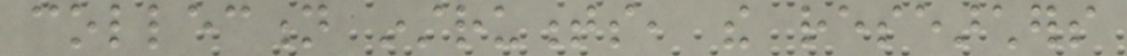collection instruments, the researchers
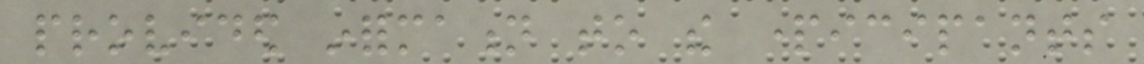provided information to the participants
